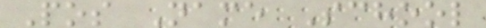Pos Name School
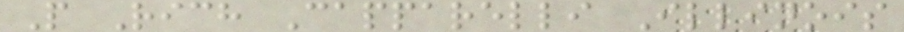P Rich Capparelli Illinois
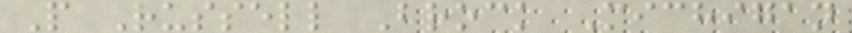P Russell Brock Michigan
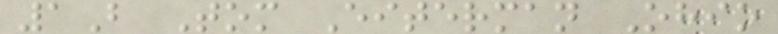1B Tom Eiterman Ohio
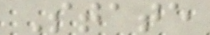State
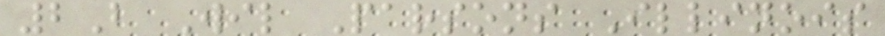2B Wil Parsons Illinois
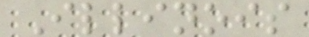Illinois
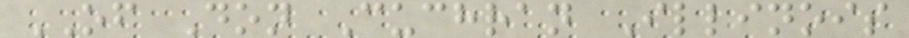OF Don Cuchran Illinois
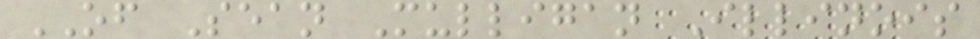OF Sean Mulligan Illinois
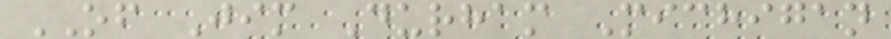OF Jim Durham Michigan
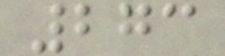273
